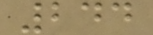244
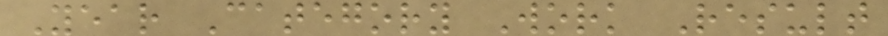Year Category Work Result
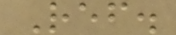Ref.
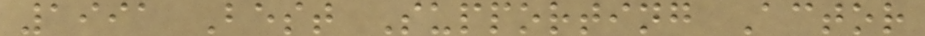1991 Best Supporting Actor
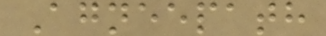Agneepath
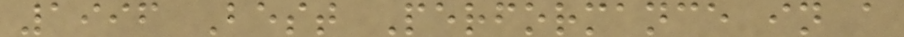1996 Best Performance in a
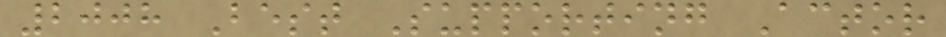2008 Best Supporting Actor
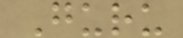Guru
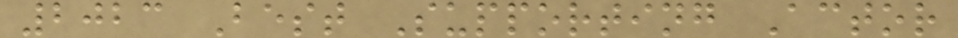2023 Best Supporting Actor
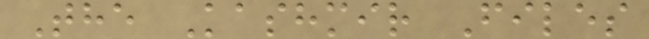The Kashmir Files
